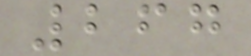267
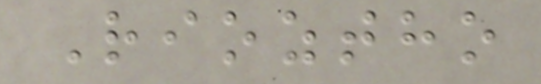Rioztho
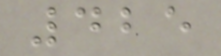425
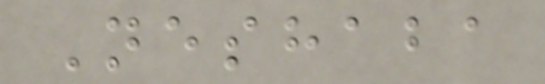Neshaba
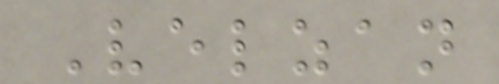Velzan
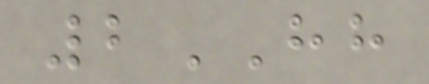2HH
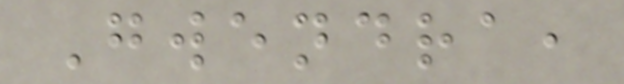Gwendra,
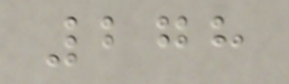278
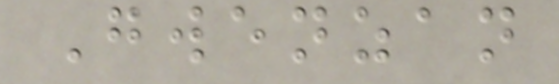Gwenzan
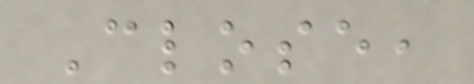Close,
